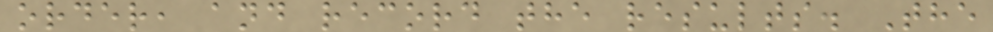order, and record the results. The
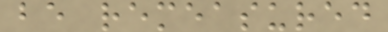be remeasured
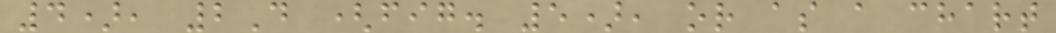4), 2D (fig. 5), or as a chart
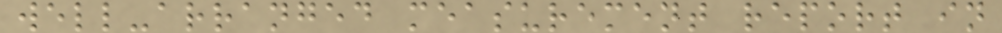well-arranged measurement report in
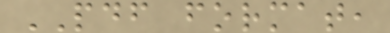PDF format,
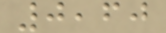0,60
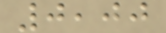0,00
